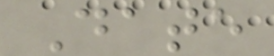Date
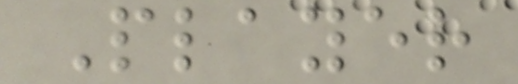Player
